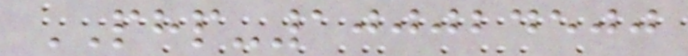PHP-100024500
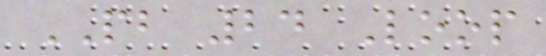PB 24 Loop
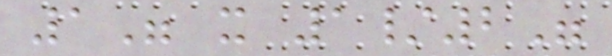1" x 1/2"
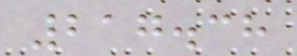217.38
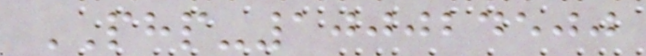PHP-100024500
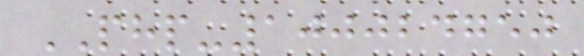PHP-100024750
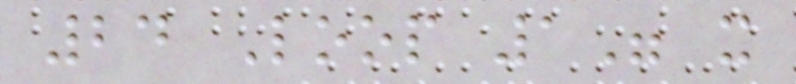24 Loop 1" x
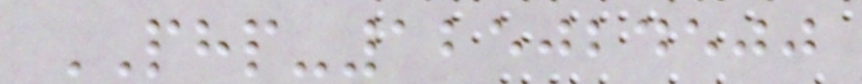PHP-125024500
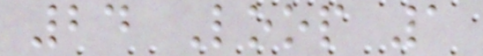24 Loop 1
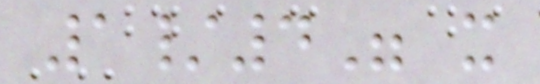1/4" x
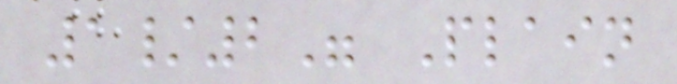1/2" Plain
